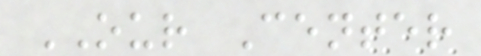OUR Center
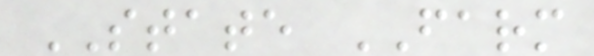STATE FARM
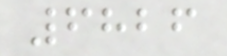6826
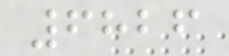6826
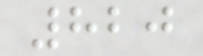820
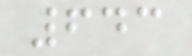643
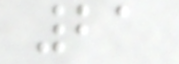21
